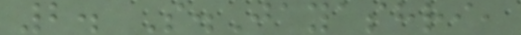2. S.Jayashri,
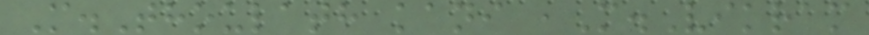M.Thoulath kani ,M.Vikram
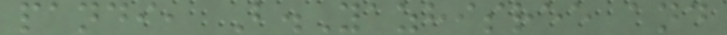pandi, B.Yazhisree and
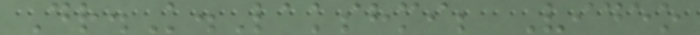Dr.K.Lakshmi; Video
